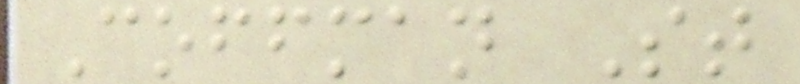Coffman St
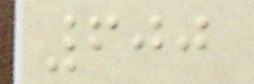600
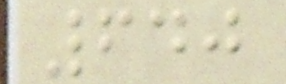640
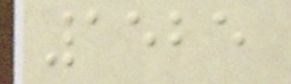1525
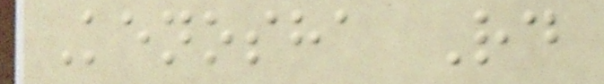Kenosha Rd
